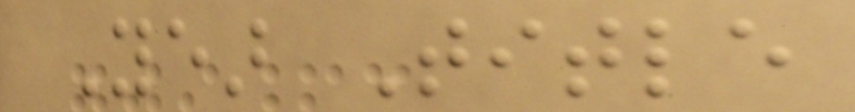Year Title
